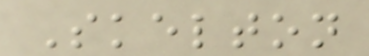Skelton
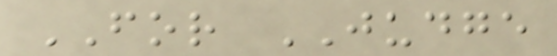FOR JUDGE
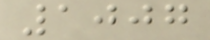1007
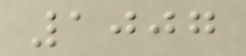1007
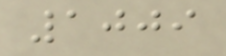1009
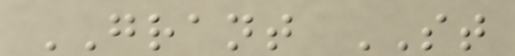GRANT ST
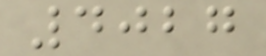4027
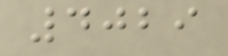4029
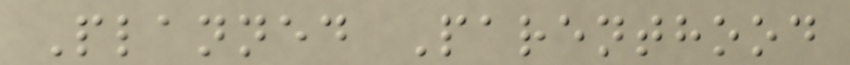Planned Parenthood
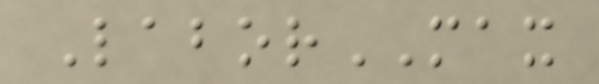LaborMAX
